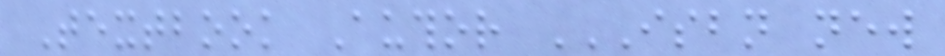Textbook Author ISBN NEW
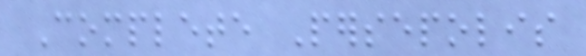Complete Persepolis
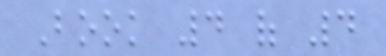Book 4 of 4
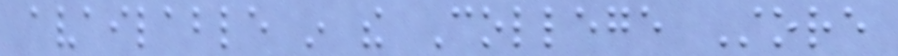available in the College Store
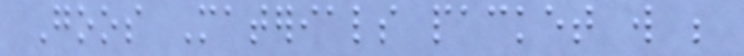Goos Materials packet will be
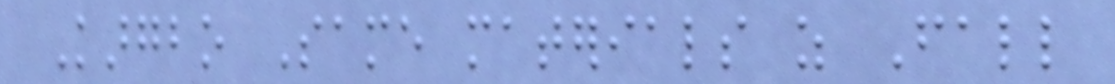Kargbo Same materials as Fall
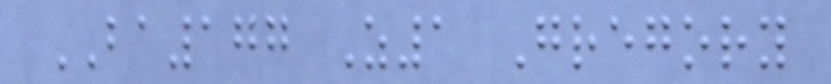BA177 Z1 Gregory
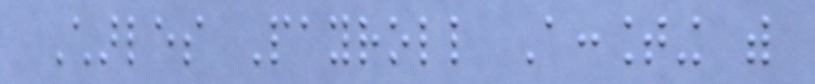Charles Payroll Accounting with
